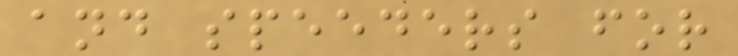and speeders for
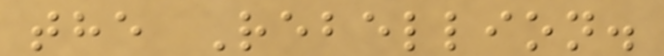the Rebellion.
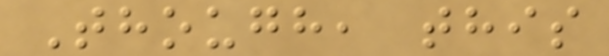Though, this
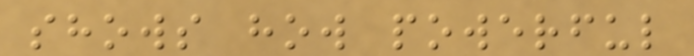shows how powerful
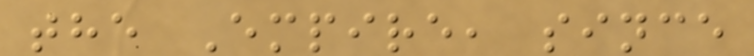the Empire, since
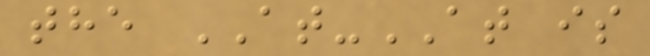the AT-AT is
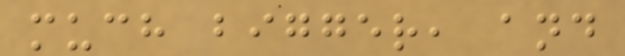much bigger, and
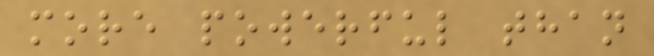more powerful than
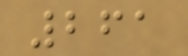261
